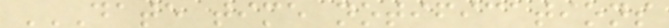DATE TIME NOTIFICATIONS
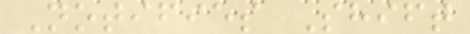Notifies Shift
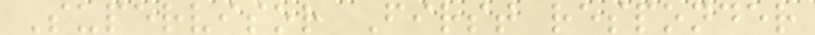Supervisor First responder
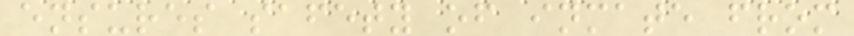ensures safety of inmate from
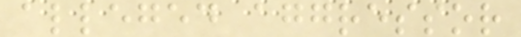alleged aggressor
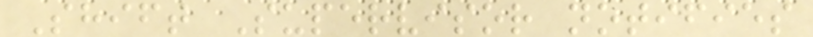Shift Supervisor notifies
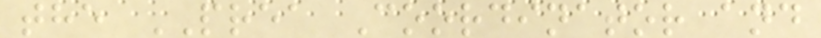the PREA Coordinator and
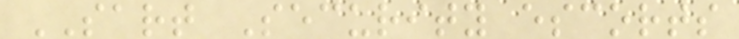SART Security escorts
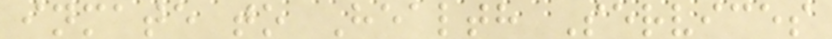inmate to Health Services
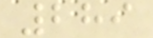289
